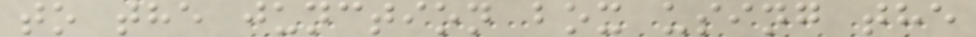to the junction box using the
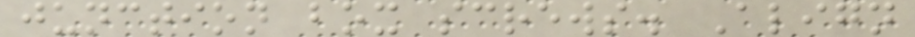junction box screws. Align
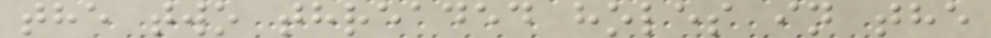the two threaded holes in the
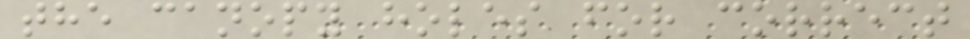the canopy holes for correct
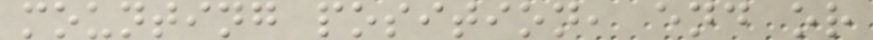mounting position, end or
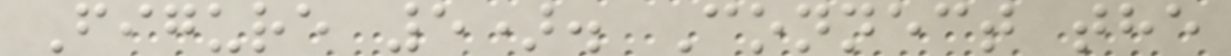Figure 5). Connect the
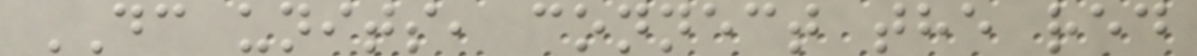DC units, connect the red
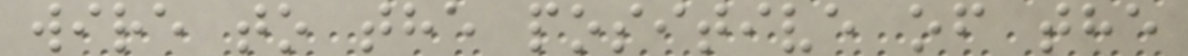wire to the positive of the
